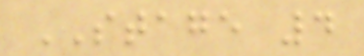STAGE 4
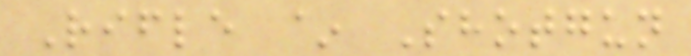Rifle ~ Shotgun
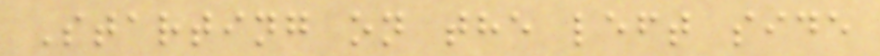Starting on the left side
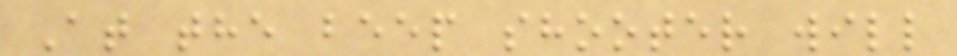At the beep shooter will
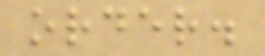order.
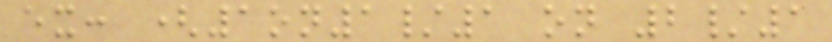ex: (1on1/1 on 2/1
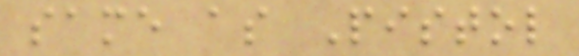same as Pistol
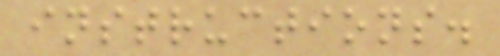instructions.
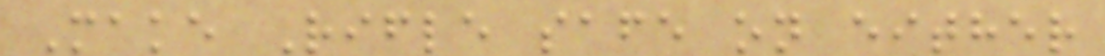Make Rifle safe on either
